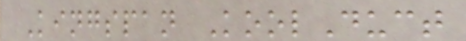Kingspan KoolDuct
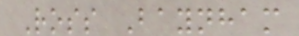Ross Baynham
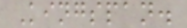Kingspan.
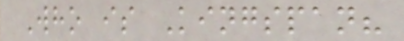Who is Kingspan?
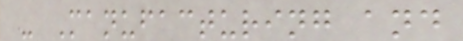- Manufacturing and
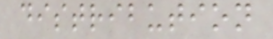distribution
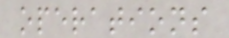operations
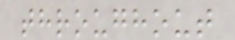throughout
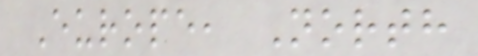Europe, North
